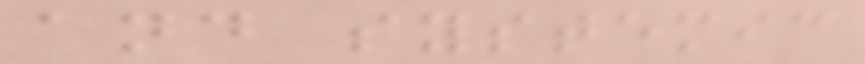and systemic
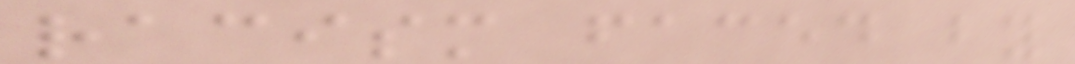racism faced by
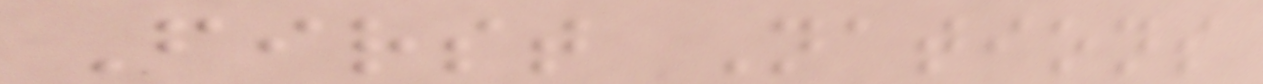First Nations
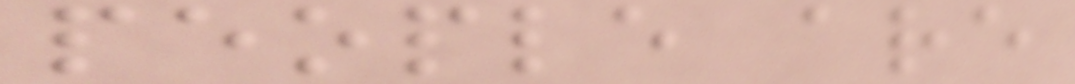people are
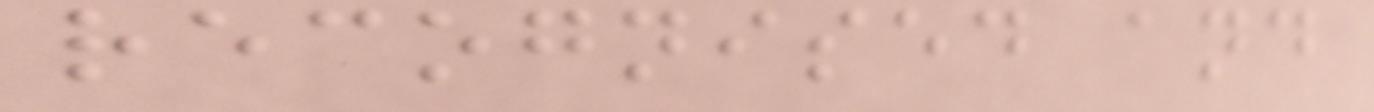recognised and
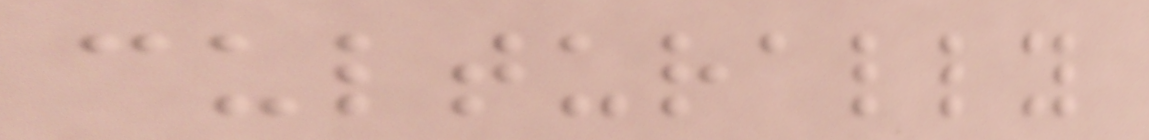culturally
